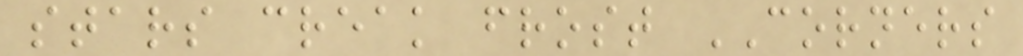stars creak frost CORNERS
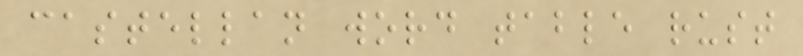castellan word table rust
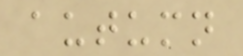autumn
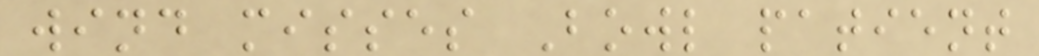wind misses Bowl patient
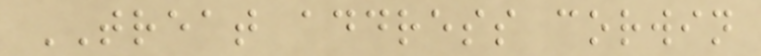TREAT address corwin
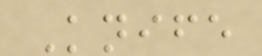Knife
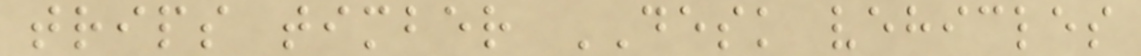trips timber DESK vehicles
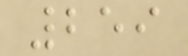259
